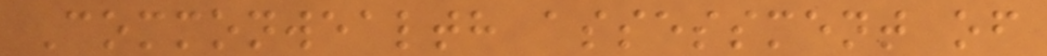Commonwealth assessment of
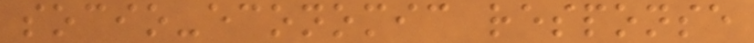socio-economic response
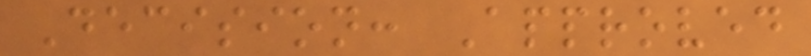Decision: Approved
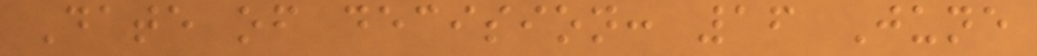Date of decision: 16 June
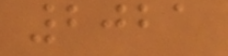2021
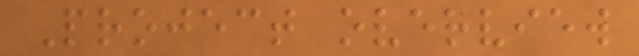Project overview
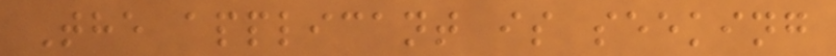The applicant is seeking
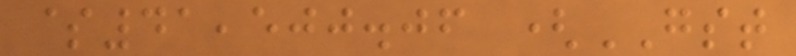$41,500.06 (GST
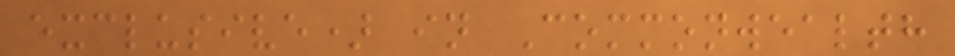exclusive) in Commonwealth
